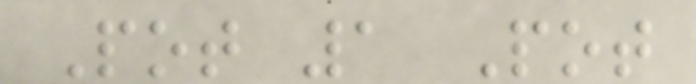Pot 1 Pot
